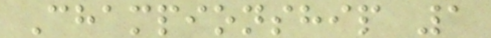Championship 1
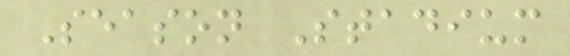Season Stadium
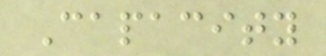Capacity
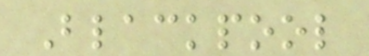Blackpool
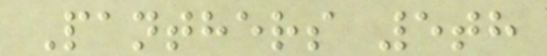Panthers 5th
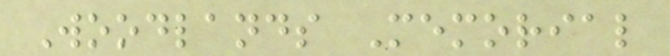Woodlands Memorial
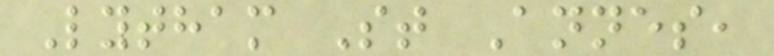Lytham St Annes,
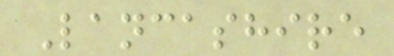Lancashire
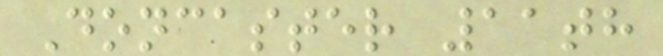Doncaster 11th
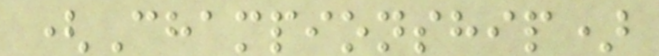(Championship)
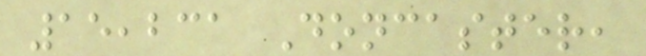15,231 Doncaster,
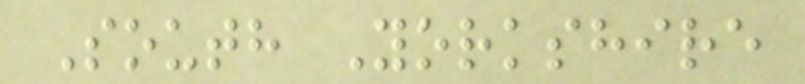South Yorkshire
